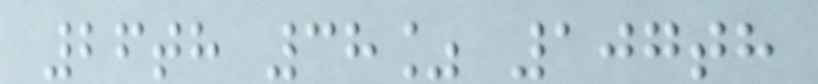26th 38% 107th
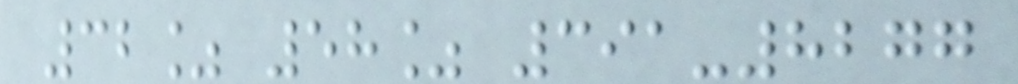32% 58% 391-8277
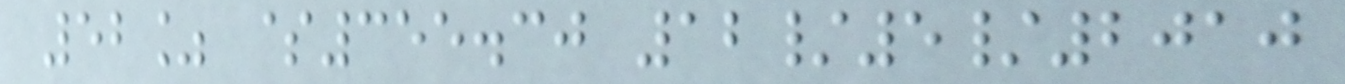52% $355.30 12/5/2010
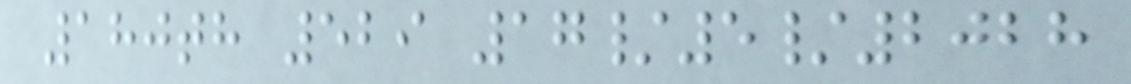180th 529 17/5/2028
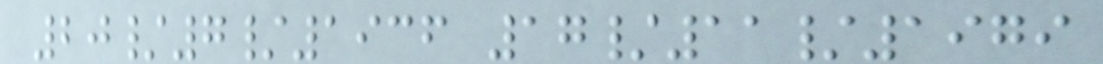20/7/1936 17/11/1979
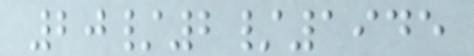20/2/1945
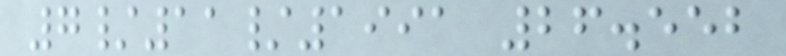7/11/1991 26.552
